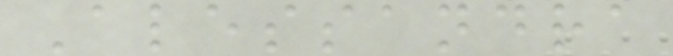Alessandra
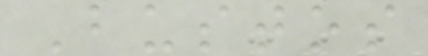Bustos
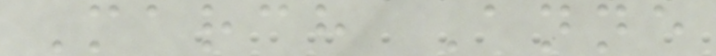March Anne
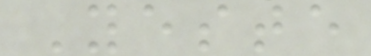Yeste
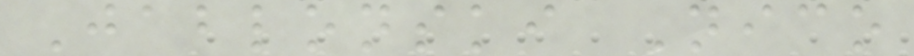Jablonski Nico
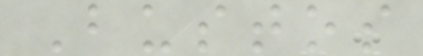Bustos
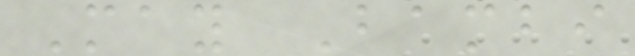May Bambi
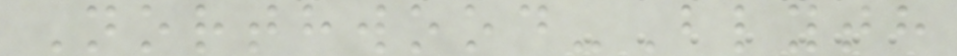Northwood-Blyth
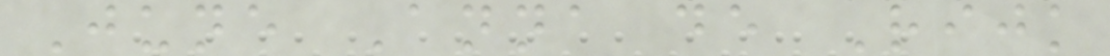June Anna de Rijk
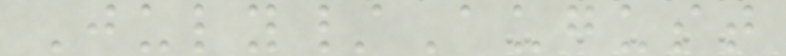July/August
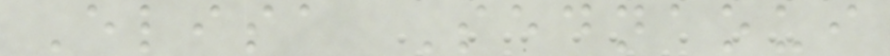Elisa Sednaoui
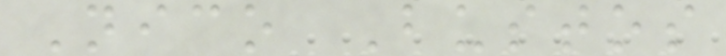Nico Bustos
